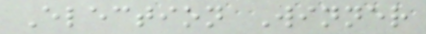Election Winner
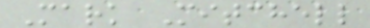Mark Mitchell
